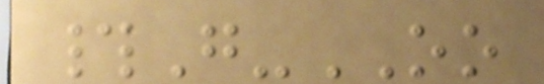#G-OO
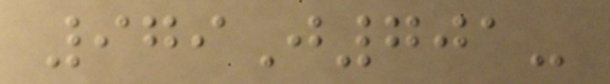979J701-
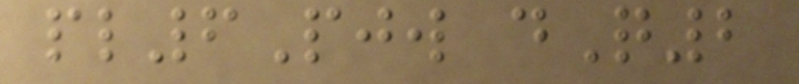pl6Pjw dQ2
